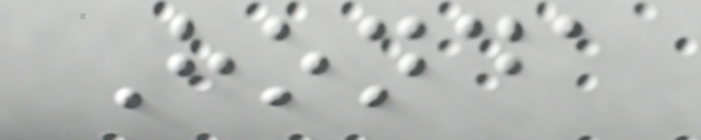Honda
